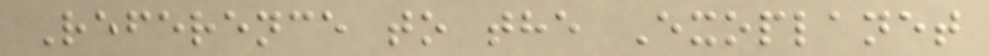Reference to the Exoplanet
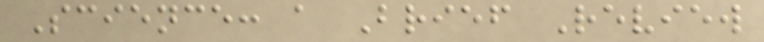Science: a Brief Review
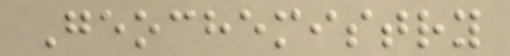Geochemistry
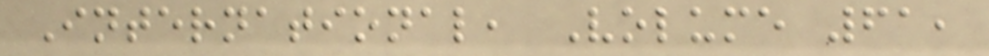International, Volume 61,
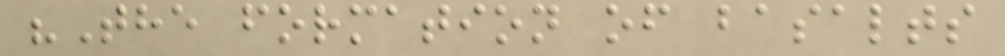"The formation of basalts
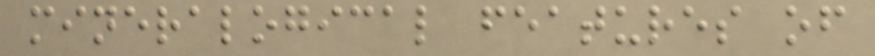mineralogical features of
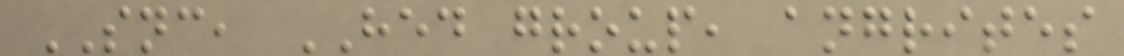SNC, HED group, angrites
